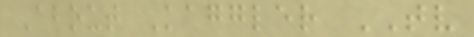About Kaggler TV
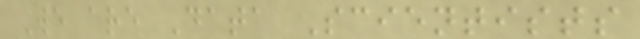We are Data Scientists
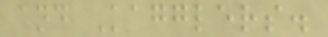and Kagglers.
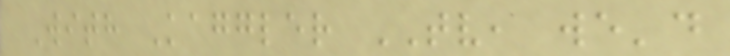With Kaggler TV, we'd
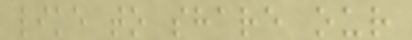like to share our
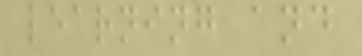learning and
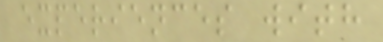experiences with
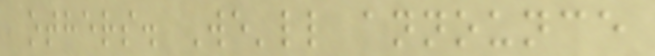others. We'll announce
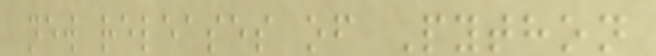new releases of Python
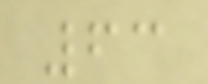63
